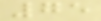75
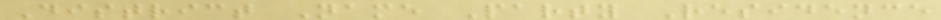District Name Party Residence
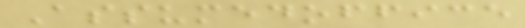Assumedoffice
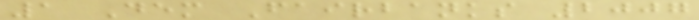1 Dem Fairbanks 2007
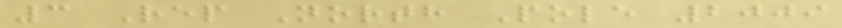3 Rep North Pole 2009
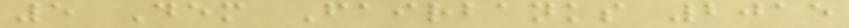5 Dem Fairbanks 2015
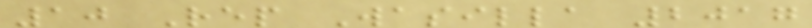10 Rep Wasilla 2017
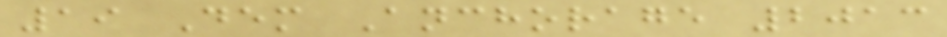19 Dem Anchorage 2013
